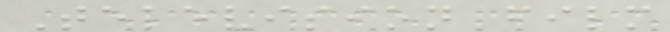Television film
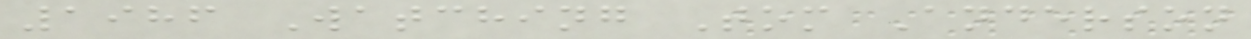1986 Watching Tom Anderson
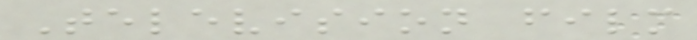Television film
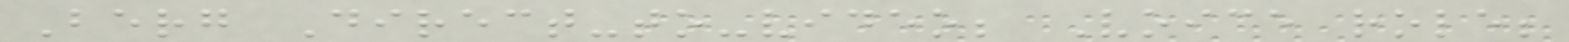Berg Direct-to-video; Voice role;
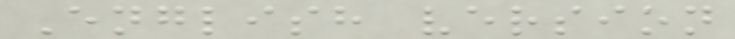English version
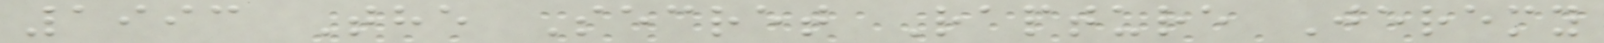1993 The Secret Rapture Jeremy
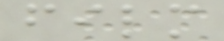film
